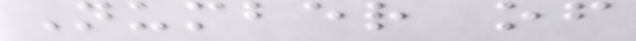Number of
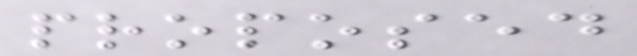proposed
